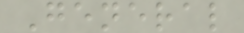General
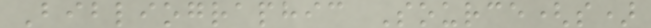Bibliographic Source(s)
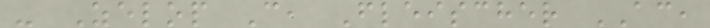- Zelop C, Fleischer AC,
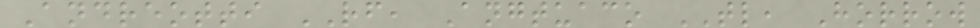Andreotti RF, Angtuaco TL, Horrow
